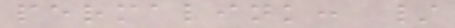permalink: /
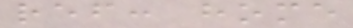ref: home
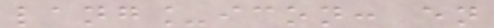lang_icon: en
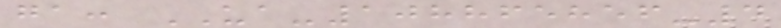ga: UA-108865856-4
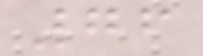76
